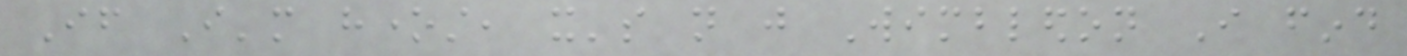If I'm honest, it's not just Wimbledon I find
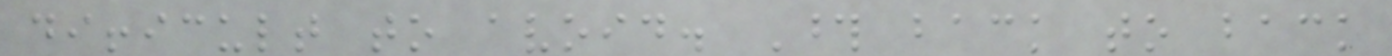difficult to avoid. Those back to back
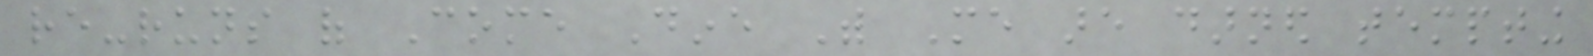re-runs of Come Dine With Me are darned tempting
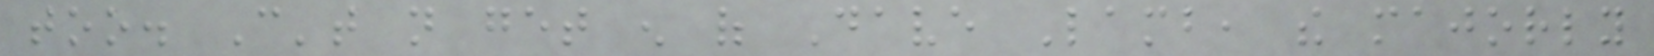too. Can't not get enough of Dave Lamb, the majorly
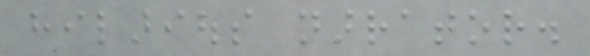hilarious narrator.
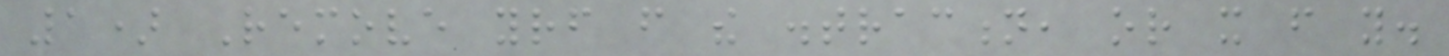1) Remove yourself from the distraction, or it from you.
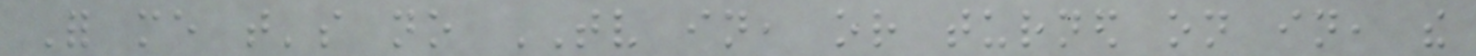For me that's no TV in, or turned on in, the
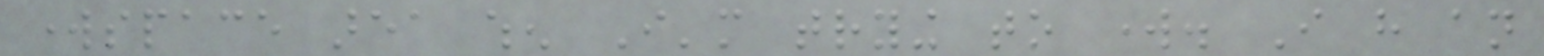workspace area when I'm trying to work. I have an
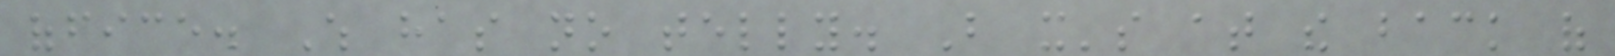office. Which has no telly. But it's at the back of
